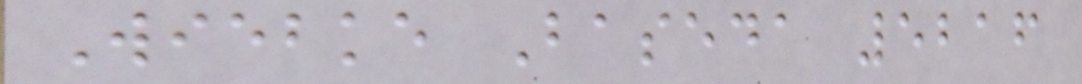Wiebke Baseda 5216
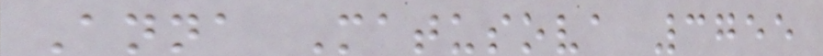Anna Matusova 3755
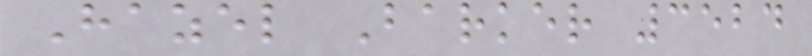Hazel Barker 3524
